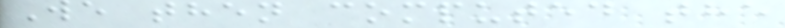We then computed the
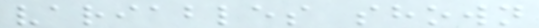variables shown
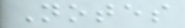Notes
